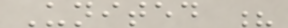United ?
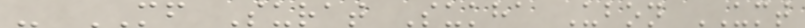- MF Surat Sukha Ubon UMT
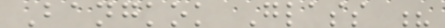Bangkok Glass ?
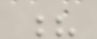?
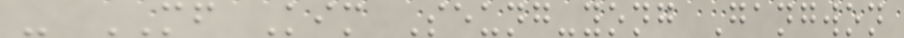- MF Kim Seung-yong Gangwon
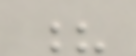?
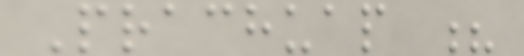Prachuap ?
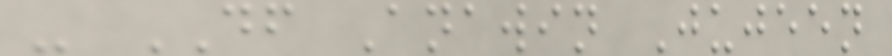- DF Anawin Jujeen
